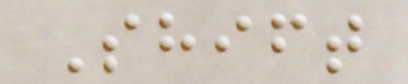Shift
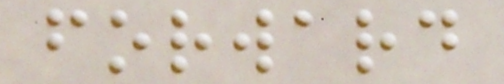forward
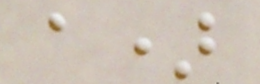a)
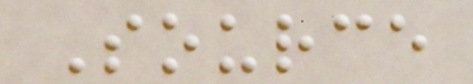Source
